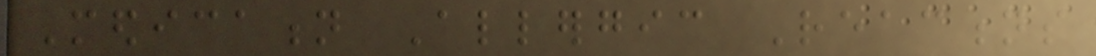Medication Allergic Reactions
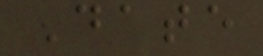Date
